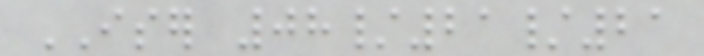ISER 08/21/21
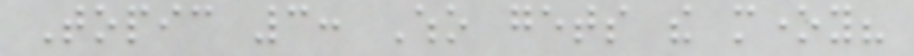Topic 3: Who gets the money?
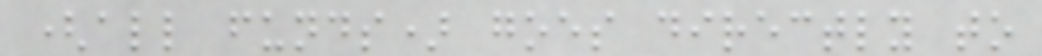(all funds) goes directly to
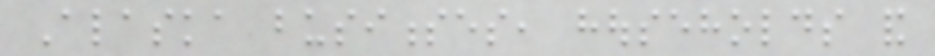Alaska businesses, households and
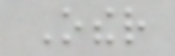Other
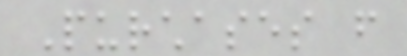Purchases from
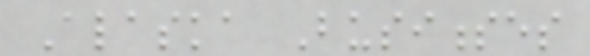Alaska Businesses
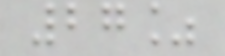27%
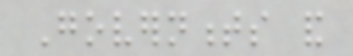Governments and
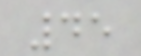45
